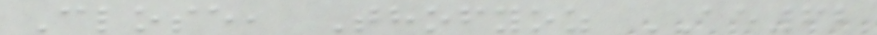Close, Thofyoz AE62
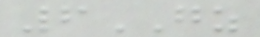6GZ
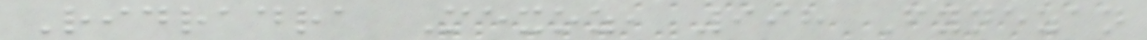Ridradra Mexoz, 998 Fynezan
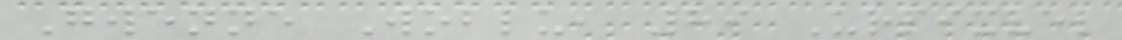Gwenne Woblu, 89 Urpixvel
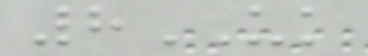8UK
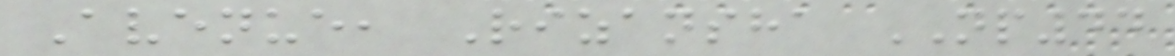Avenue, Rizansha NP44
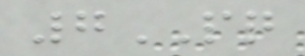7PQ
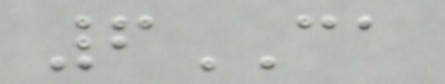6CA
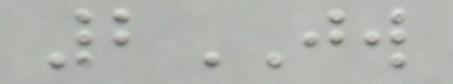2JW
